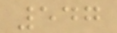547
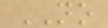NO
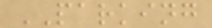PARKING
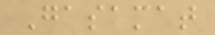Gasamat
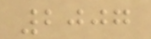2007
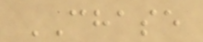CHASE
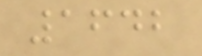1642
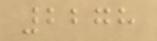2278
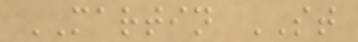MARTIN ST
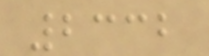2332
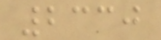2330
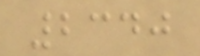2340
